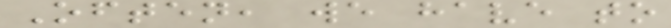Often, we have to
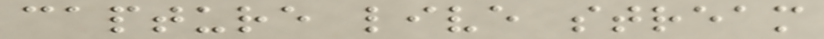capture live stream
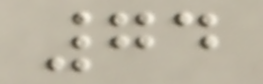74
